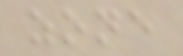zone
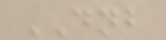DNB
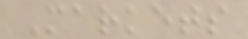Markets
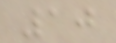10
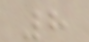8
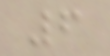6
